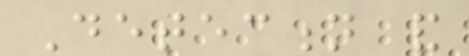Detection and
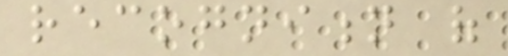recognition of
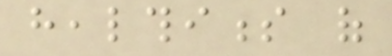healthiness of
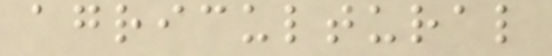agricultural
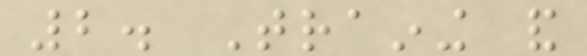2. Training and
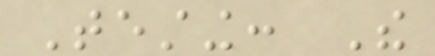Testing: The
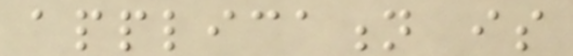application is
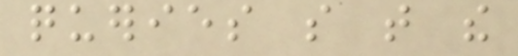queries so that the
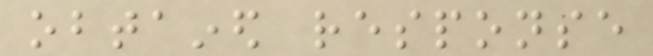obtained response
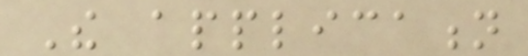The application
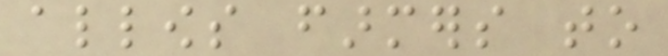allows farmers to
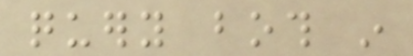query both in
